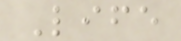Life
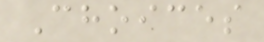Choices
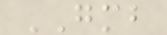GMB
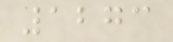1273
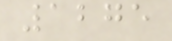1275
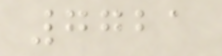7721
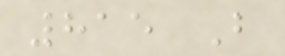815 B
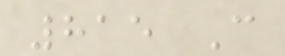815 C
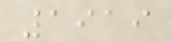1919
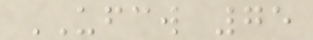UFCW 75
